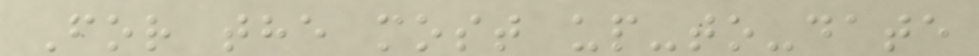For the most up-to-date
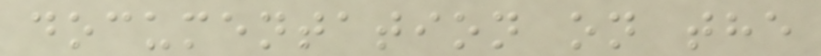documentation on the
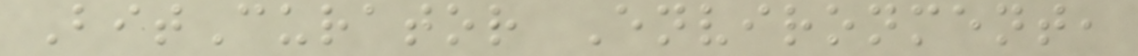BitCurator Environment,
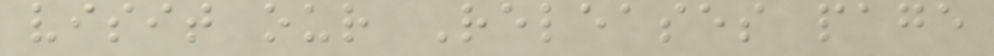visit our Releases page
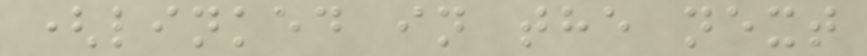(linked in the next
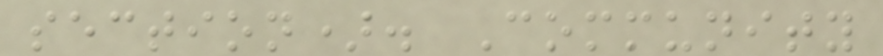section). Community
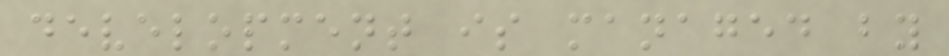development is managed by
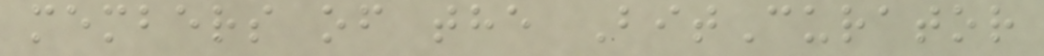members of the BitCurator
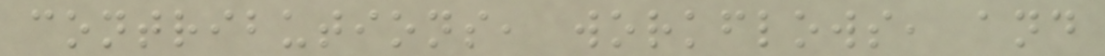contributions, workflows, and
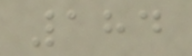184
